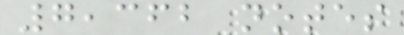7,362 notes
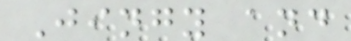Jingy and
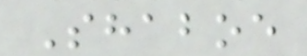Shaboe
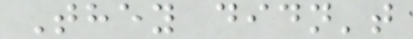They didn't
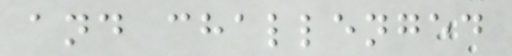and challenged
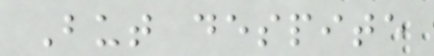But despite
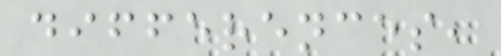differences,
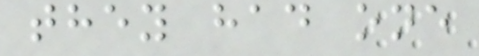they had one
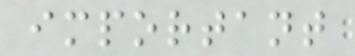important
